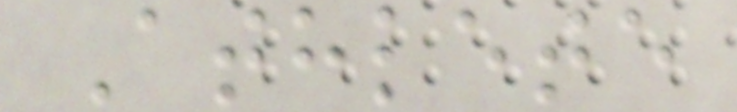Athlete
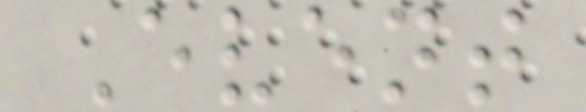Event
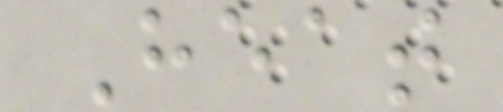Heat
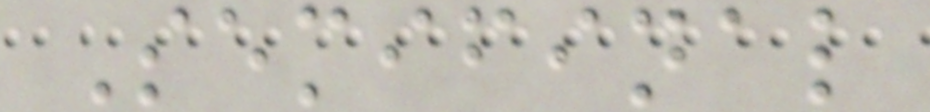Semifinal
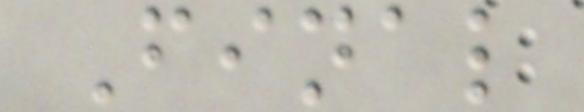Final
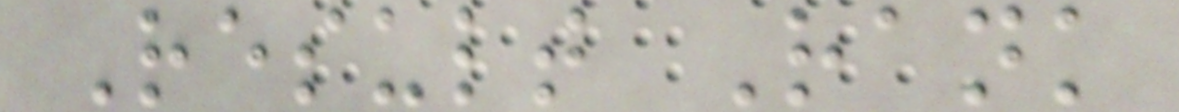Result Rank
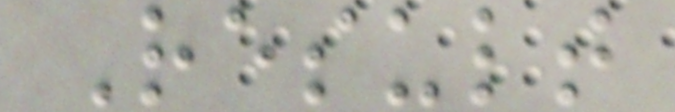Result
